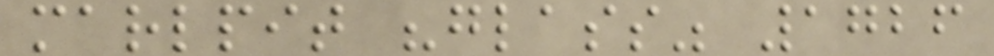marlpit "glass" 1726
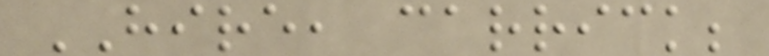HIRE, carrick;
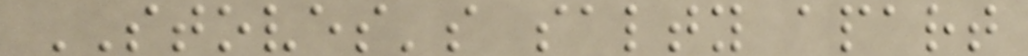STOVES's salty apart
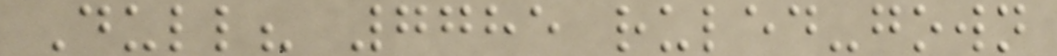Dull? 7785 ruled-gown
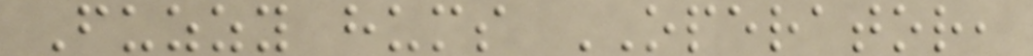Fuzzy hums OPERATOR,
